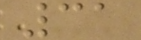31
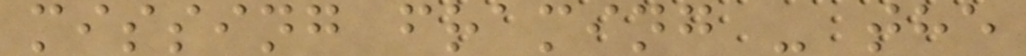missing framing - the
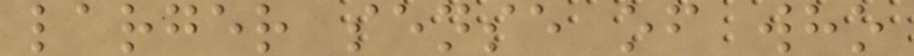larger sense of who
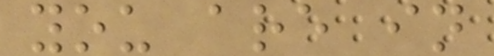you are in
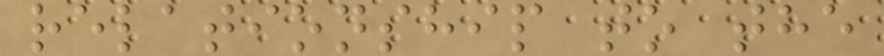relationship to the
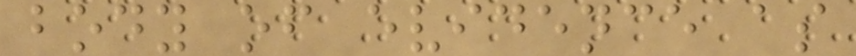body of evidence as
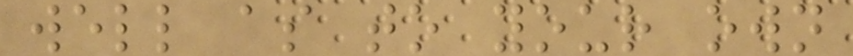well as to your own
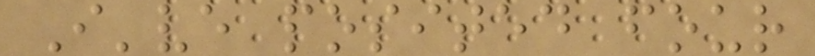I've posited four
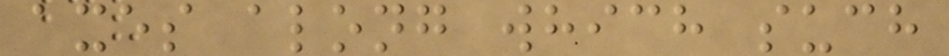axes along which such
